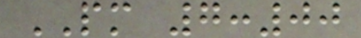PM 7:00
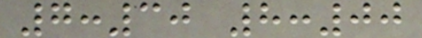7:30 8:00
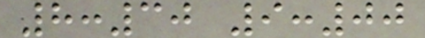8:30 9:00
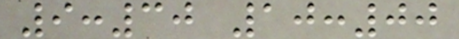9:30 10:00
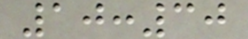10:30
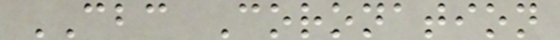CBC Coronation
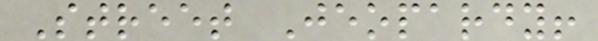Street Jeopardy!
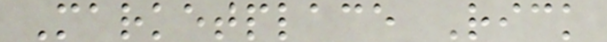Marketplace Rick
